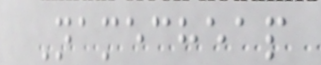Namecheap
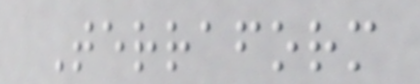Terraform
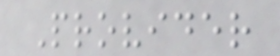Provider
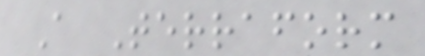A Terraform
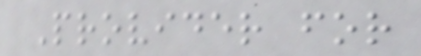Provider for
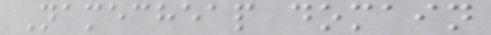Namecheap domain
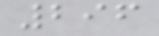296
